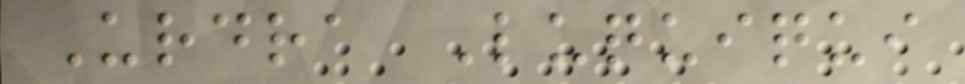Urdra Luquiqui
